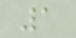1
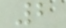2
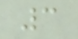3
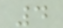4
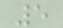5
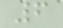6
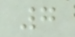7
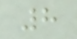8
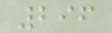296
